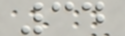34
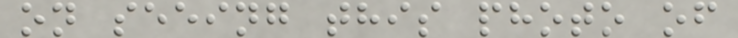on seeing this photo of
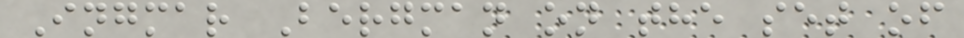Ingmar Bergman on the set of
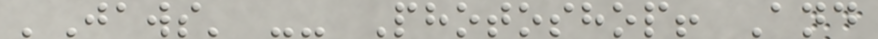'Jaws' -- Photoshop! And
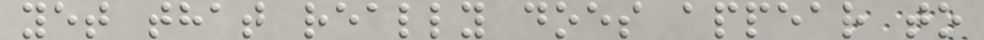yet that really does appear to
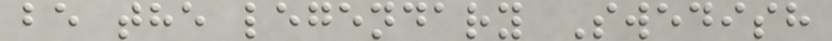be the legendary Swedish
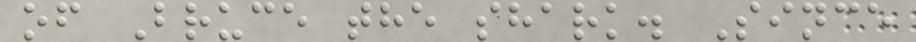of Bruce the shark. Since
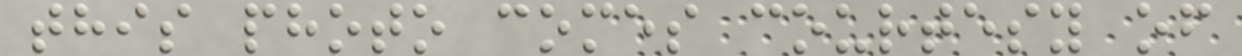this photo comes courtesy of
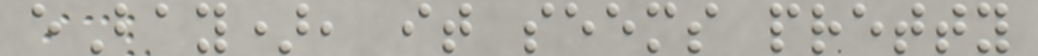eBay), it seems pretty
